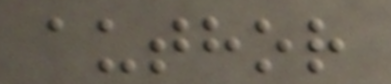author
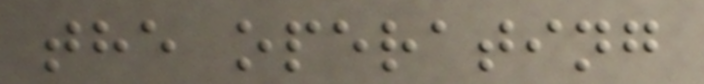the operating
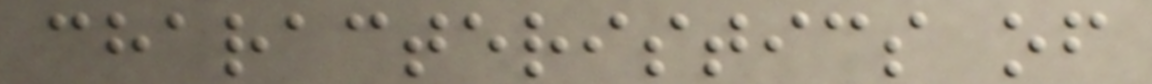characteristics of
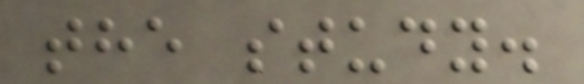the study.
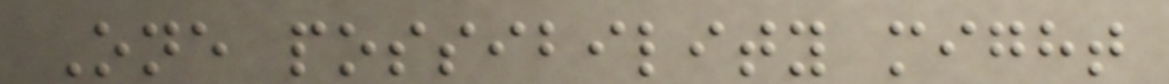One possibility might
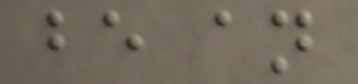be an
